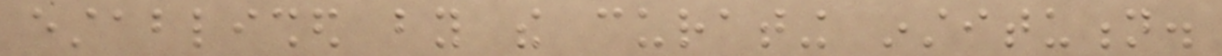established by the curating institution.
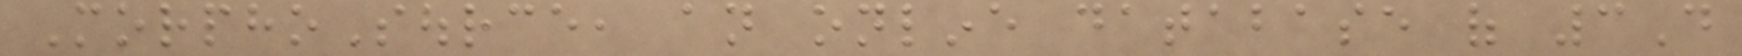MorphoSource, an online database of 3D
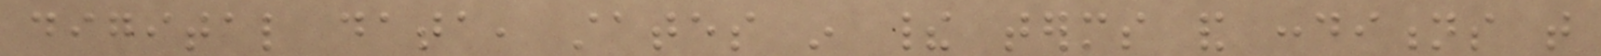digital data, states in their terms and conditions that
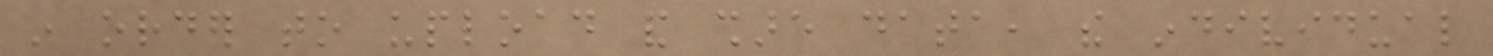in order to upload and share data, the individual
